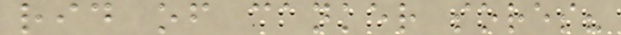rid of canker sores?
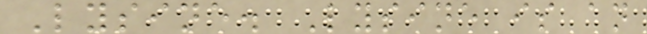Lysine. Lysine is an
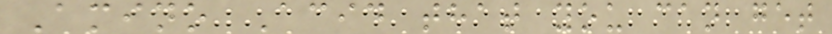Amino Acid that you can get
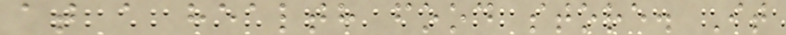at a health food store. It
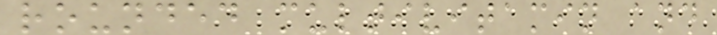rounded multivitamin and
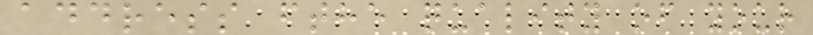address fthe quality of your
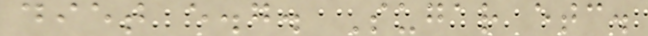diet e.g. Sugar etc.
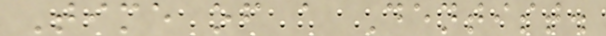Time of a Dentist.
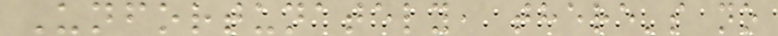Unfortunately, there's no
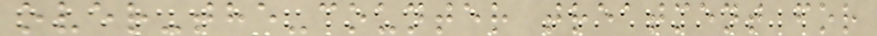over-the-counter treatment for
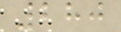280
